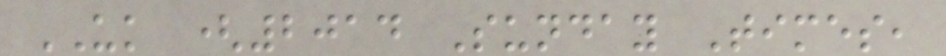UK (2014 Sunday Times,
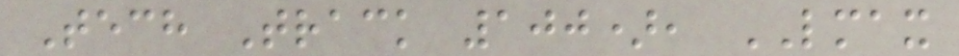Tech Track 100), LMAX
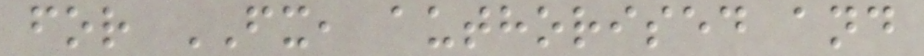for FX, authorised and
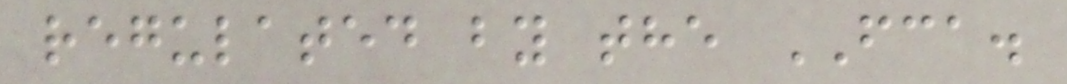regulated by the FCA.
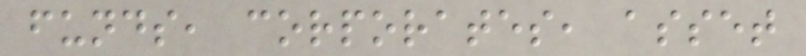funds, corporates, asset
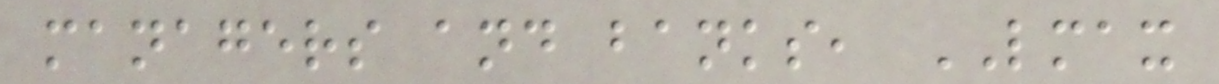managers and banks, LMAX
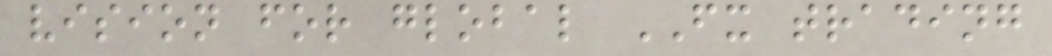vision for global FX trading
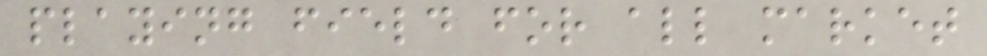playing field for all market
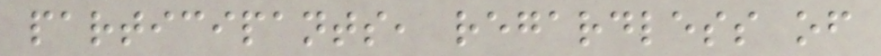participants, regardless of
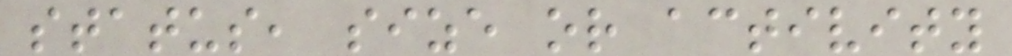status, size or activity
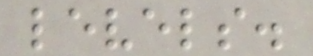levels.
